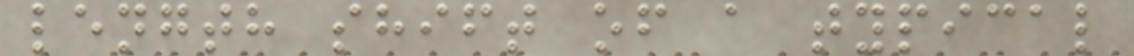length shift of a typical
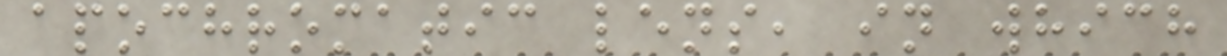apochromatic lens, in which
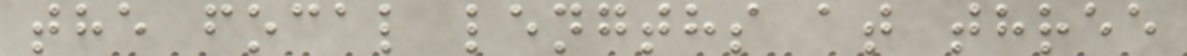the focal lengths at three
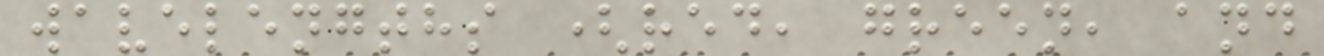wavelengths (red, green, and
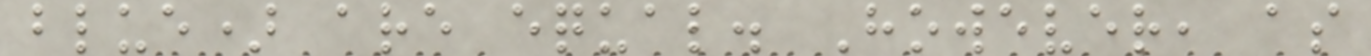blue) are equal. However, as
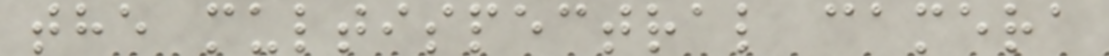the multispectral camera
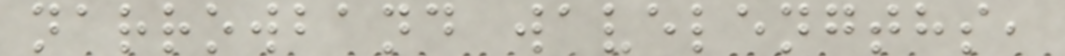narrowband wavelengths,
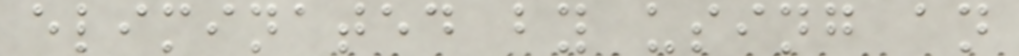eliminated by using an
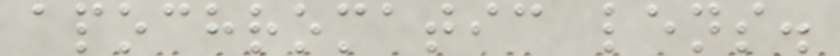apochromatic lens.
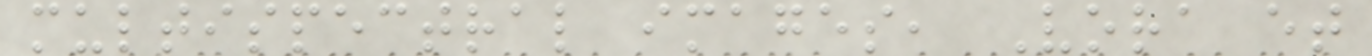multispectral images, Vora et
